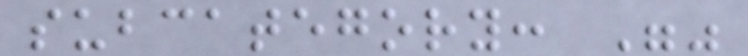subcategory: ""
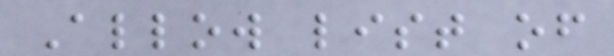Allow list of
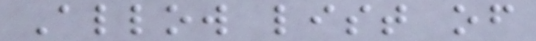Allow list of
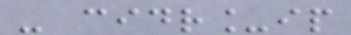- cidr_ip
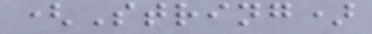(String)
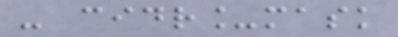- cidr_mask
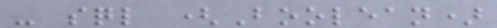- sql (Boolean)
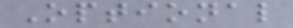Optional
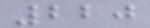220
